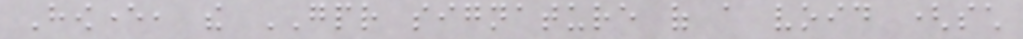However, the GPR signature of a void (such
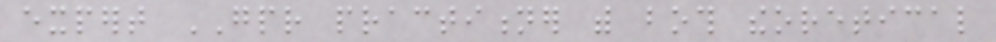expert GPR practitioner with both theoretical
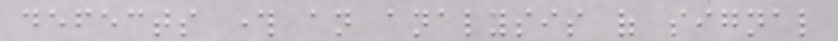defects through an analysis of signal
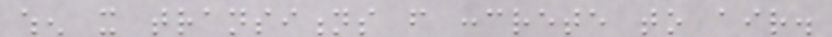when it transitions from concrete to air.
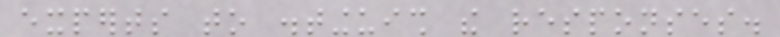experts to distinguish the responses.
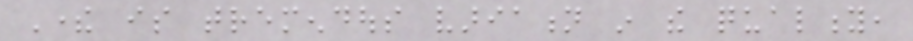There is tremendous variation in the quality,
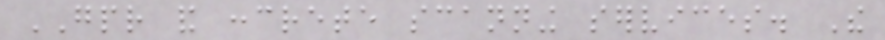GPR and concrete scanning services. The
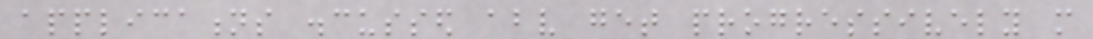applications discussed above get progressively more
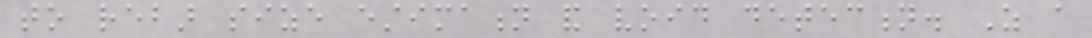to rebar size estimation and void detection. As a
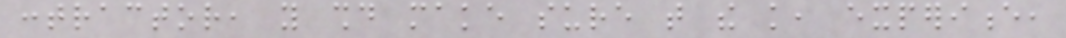contractor, you should make sure that the knowledge, experience,
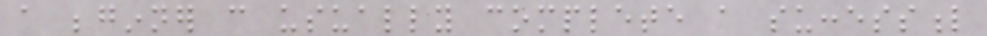a beginner can usually complete a successful
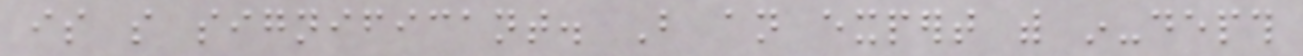is so significant. But an expert with in-depth
